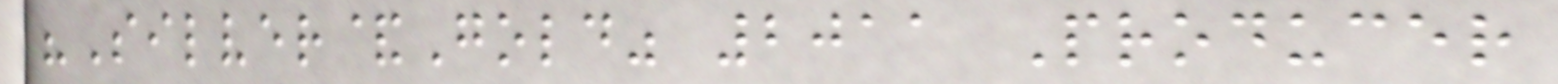"Silver&Gold" 2011 Producer
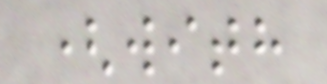(with
